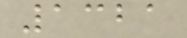1321
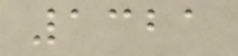1321
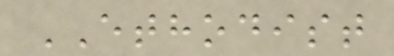ETHODIST
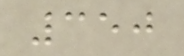350
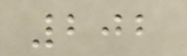202
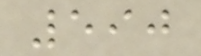590
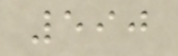590
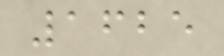1625
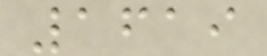1619
